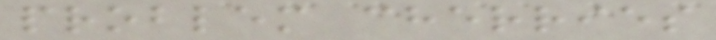problem cherries
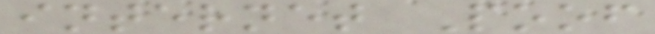internet Poof
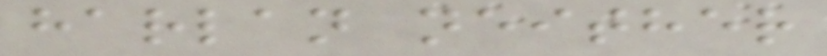harlan neither
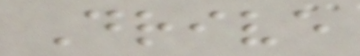Drive
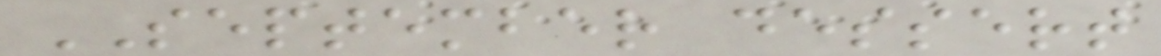SEPTEMBER dessert
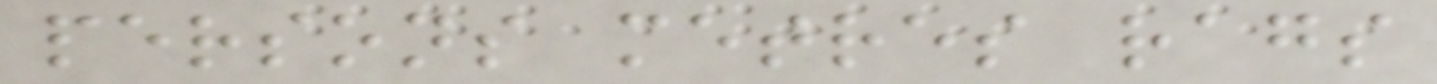persons metres rags
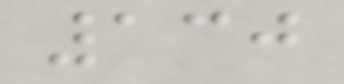130
